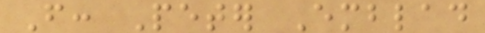From: Peter Emblad
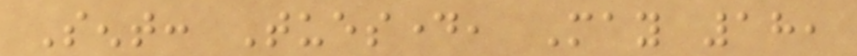Sent: Tuesday, May 18,
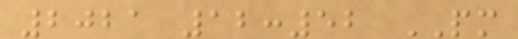2021 12:52 PM
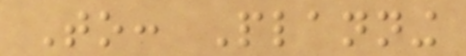To: Planning
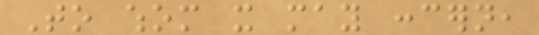To whom it may concern,
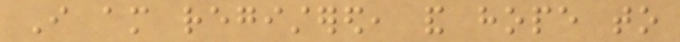I am registered, and hope to
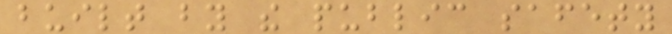built by the public safety
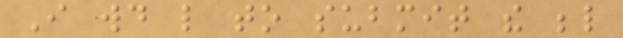I would like to submit the below
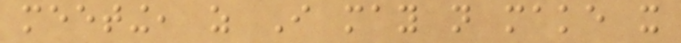meeting, as I may not make it
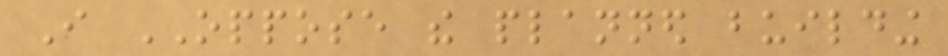I OPPOSE the planned building
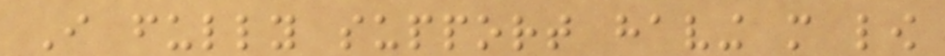I fully support having more low
